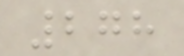278
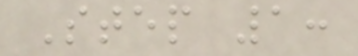Step 1:
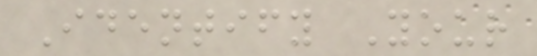Identify Your
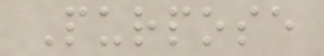Purpose
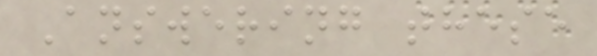Answering these
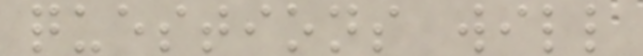questions will
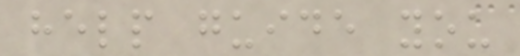help guide you
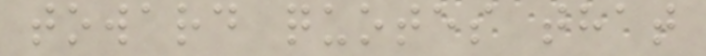toward quotes that
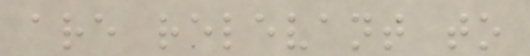are relevant to
